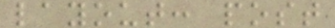layout: post
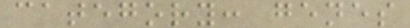category: genes
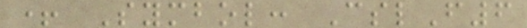+ Symbol: CslF6
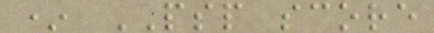* PSP score
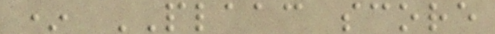* PLAAC score
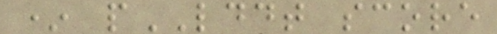* pLDDT score
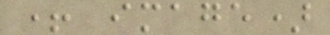+ image)
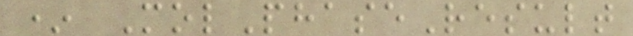* MolPhaseResult
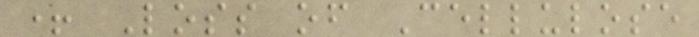+ Loss of Cellulose
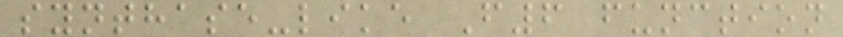synthase-like F6 function
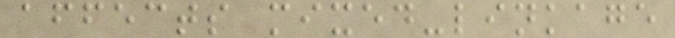affects mixed-linkage
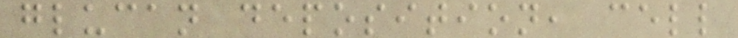glucan deposition, cell
